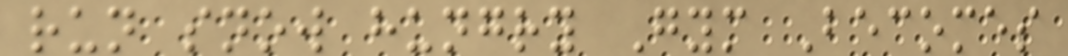run snow hungry Gym Becomes
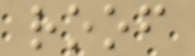roof
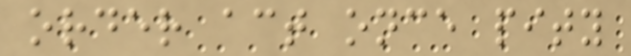order act once pity
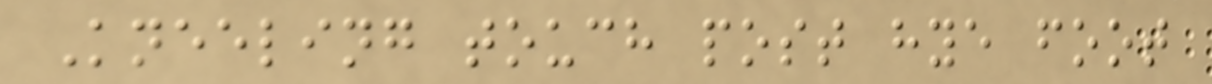Kneeling touch post hye foot
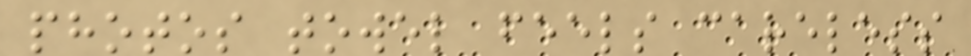photos towel feels careless
